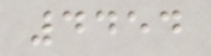4454
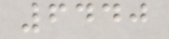6440
